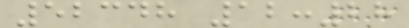52348 12:28
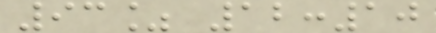93% 12:10
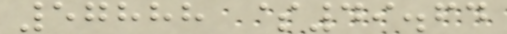57888 $49.64
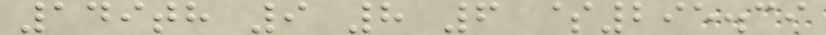149th 9 8 6 $295.39
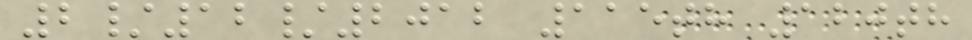2/12/2012 115th 120th
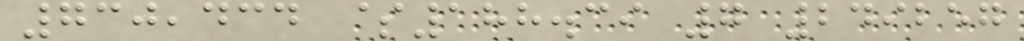730,434 $188.39 7 249257
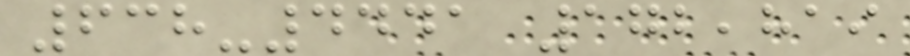638-4441 172,819
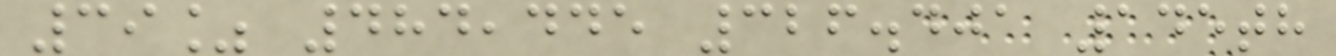39% 484,445 326.401 145th
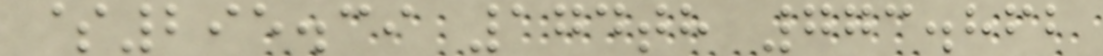$295.39 174th 773.862
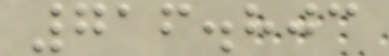716.803
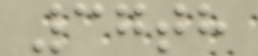37th
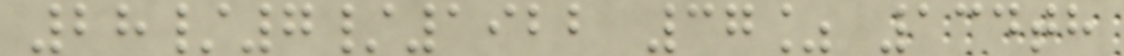28/7/1922 37% 134th
